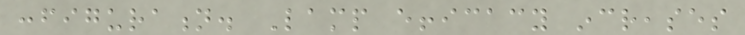configuration. Lamp efficacy increases
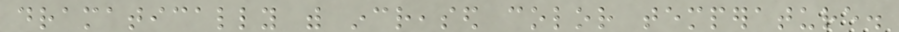dramatically with increased color temperature.
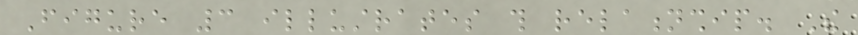Figure 3 illustrates this relationship. The
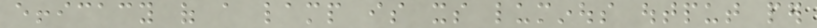efficacy of a lamp is its luminous output per
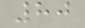80
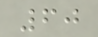60
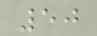50
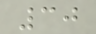30
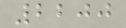2200
